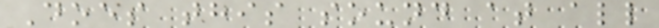Does this sound at all
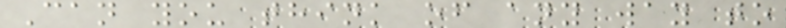Can you think of any way to
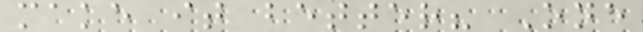make it better? One
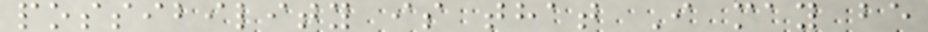possibility is that I may be
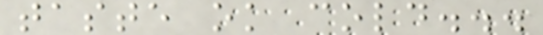taste ok cold...
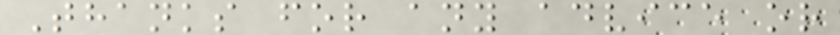Thanks for any advice or
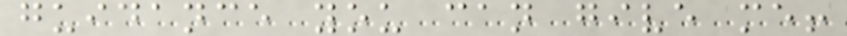guidance you can give me!
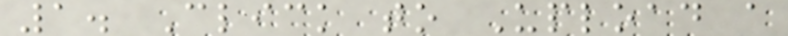1. Click to Upload a
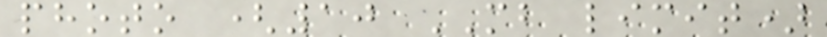photo (10 MB limit)
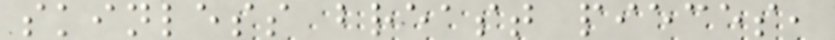skinless breast pieces,
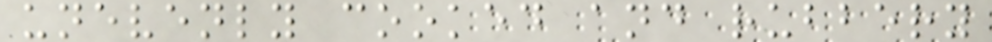unevenly cooked and rubbery
